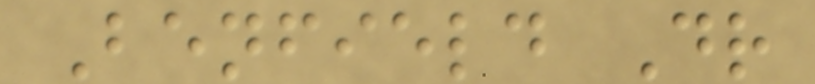Benfield Dr
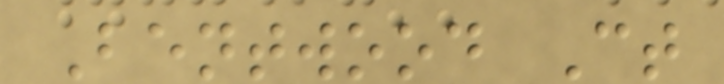Bentwood Ct
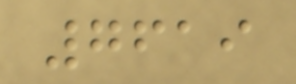7619
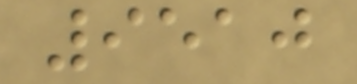9510
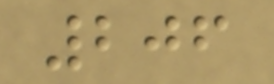206
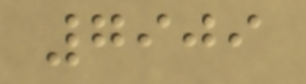7909
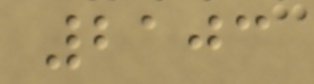2103
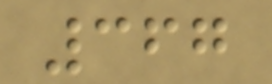367
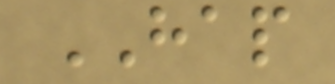HAP
